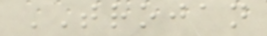TROJAN
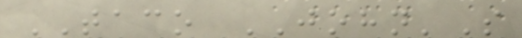TACO JOHN'S
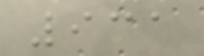931
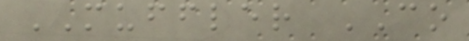MUFFLER CO
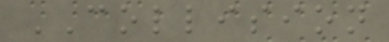COLLISION
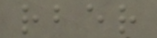rber
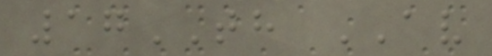17TH AV
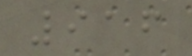916
